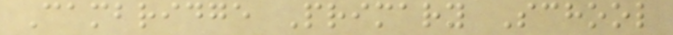Cambridge Primary School
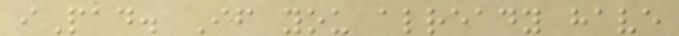iPad. If you already have
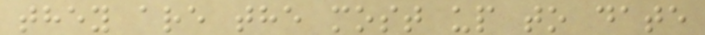they are the most up to date
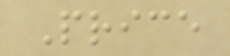Price
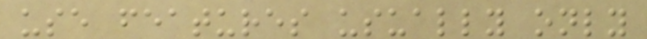use features usually only
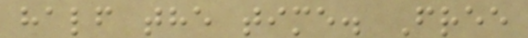half the time. Free
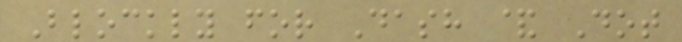Blockly for Dash & Dot
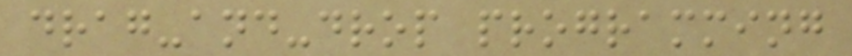drag-and-drop programming
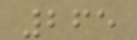265
